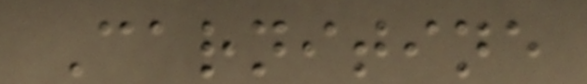Carnitine
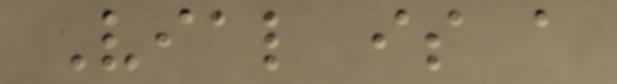Vial is a
